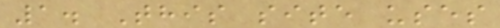1. This site uses
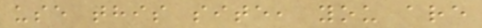use this site, you are
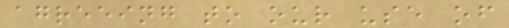agreeing to our use of
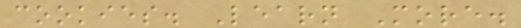cookies. Learn More.
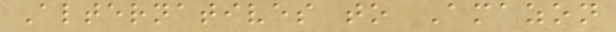Alternatives to Amazon
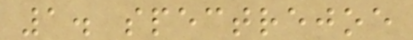1. spectrejoe
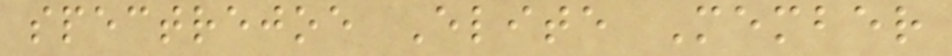spectrejoe Elite Member
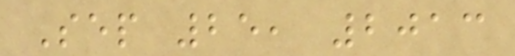Sep 25, 2013
